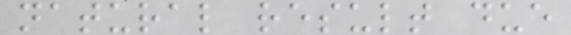natural result due
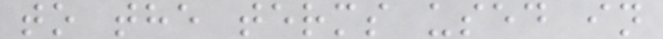to the terms used in
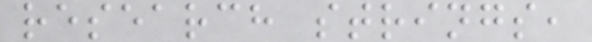research strings,
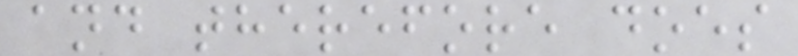and therefore does
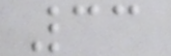33
